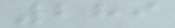289
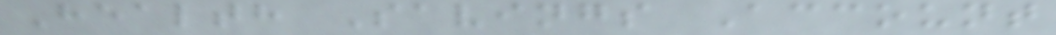Health Savings Account
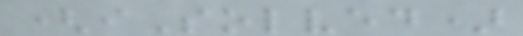(iSolved)
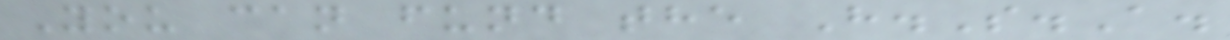You can fund the H.S.A.
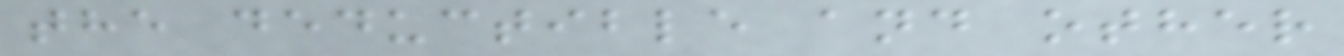the deductible and other
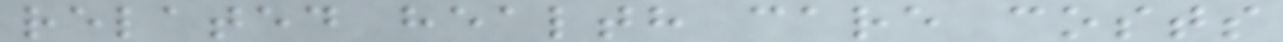related health care costs
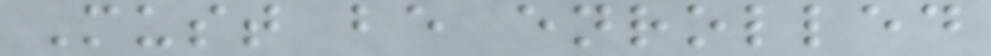Must be enrolled
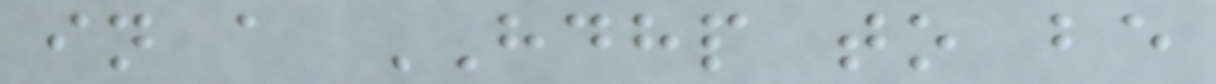in a HDHP to be
